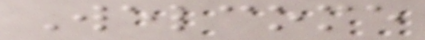Welcome
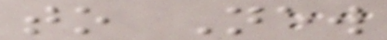to New
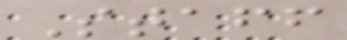Staff
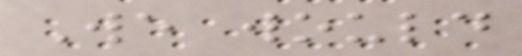We would
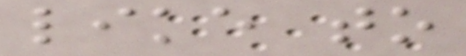like to
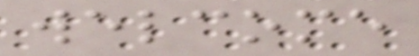welcome
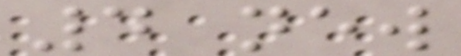4 new
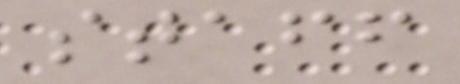staff
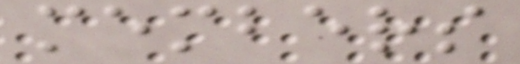members
